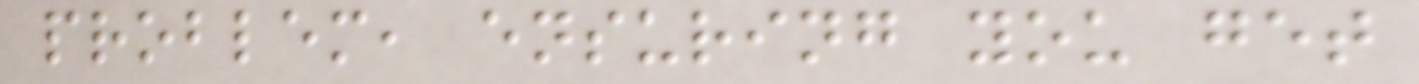problem, ensuring you get
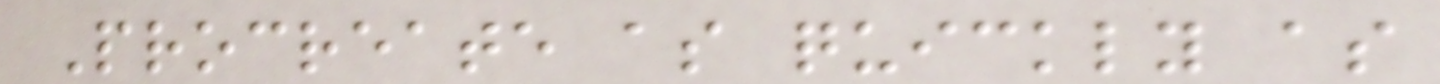Procreate as quickly as
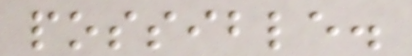possible.
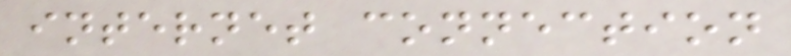internet connection
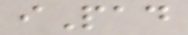iPad
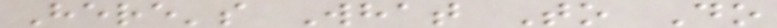Here's What To Do
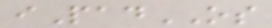iPadOS
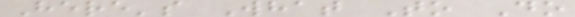Here's What To Do
